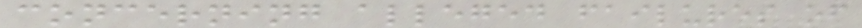concerning alleged failures of
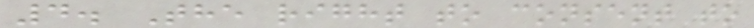4. The right to consent to
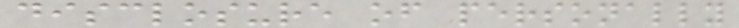disclosure of personally
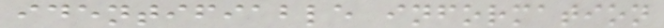identifiable information
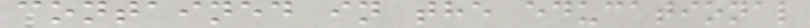contained in the educational
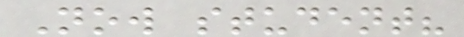Now student?
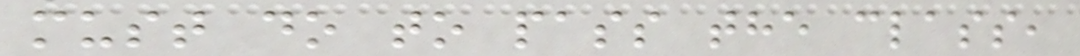must do to pass the class,
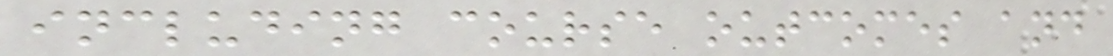including course outcomes and
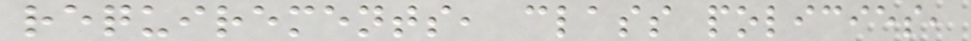requirements, class policies,
